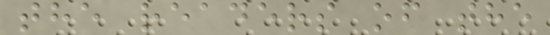the readers of the
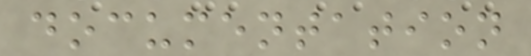documentation
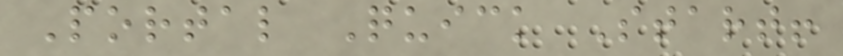Portal Quick Start!
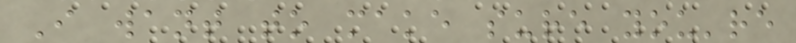I want to make sure you're
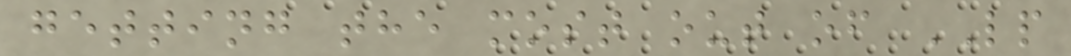getting the most out of LP
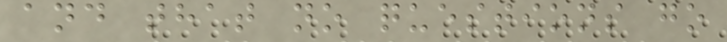and that no questions go
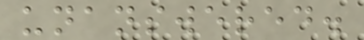unanswered.
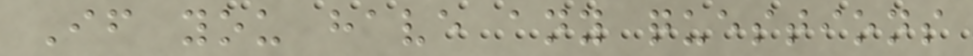If you have any questions
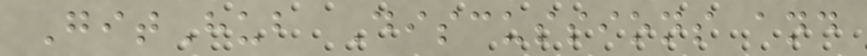GitHub Discussions and
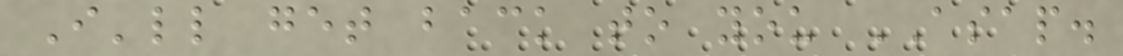I'll get back to you ASAP.
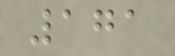171
